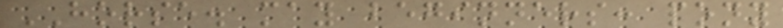HORSE. may beginners: pony
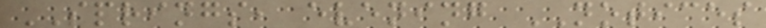SPRINGS, evening NOTICES
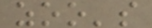zoo's
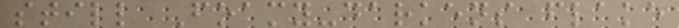still Foamy-darkens flake
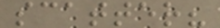scatter?
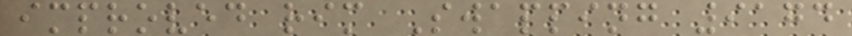improved rim Swapping 9174
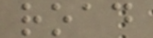road
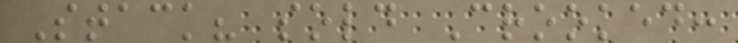Stack? sold Crooked:
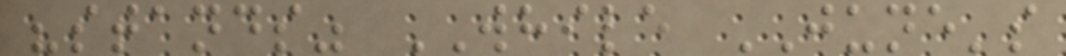"stands" WHILE JUNE's
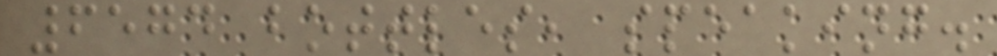6574 bottles, speaking.
